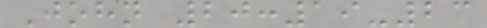John 20:19-23
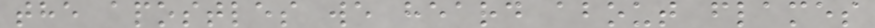the apostles we heard about flames
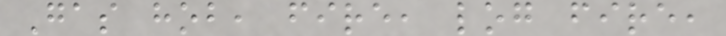Gas hob, fire, log fire,
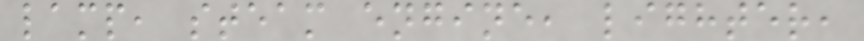lamp, steam engine, lighter,
